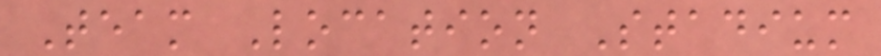Team Location Stadium
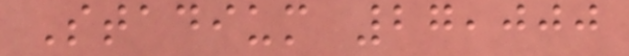Stadium 27,000
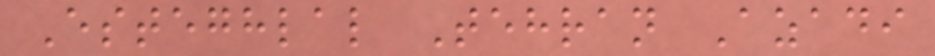Esteghlal Tehran Azadi
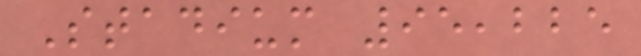Stadium 95,225
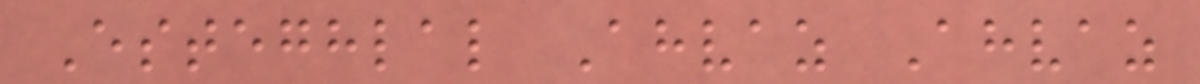Esteghlal Ahvaz Ahvaz
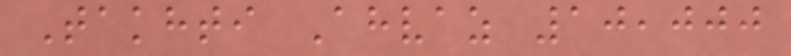Takhti Ahvaz 10,000
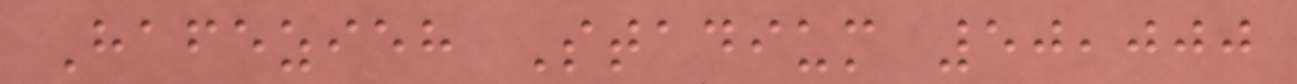Hafezieh Stadium 50,000
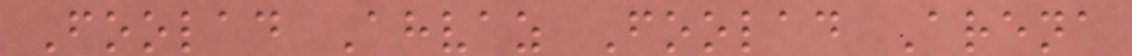Foolad Ahvaz Foolad Arena
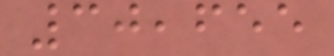30,655
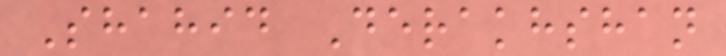Shahid Derakhshan
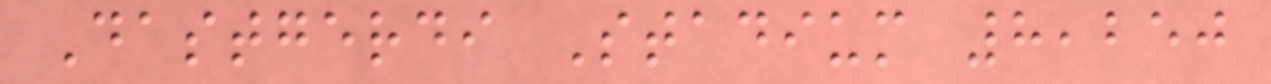Dastgerdi Stadium 8,250
